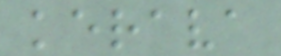kerava
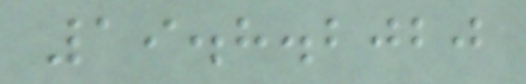19.8.2020
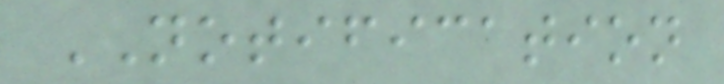NOTIFICATION
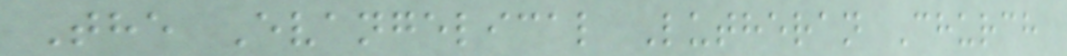The Evangelical Lutheran Church
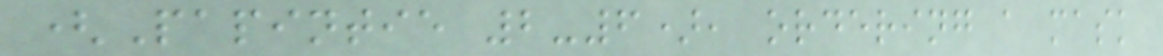(Papintie 2-6), ordering a mask
